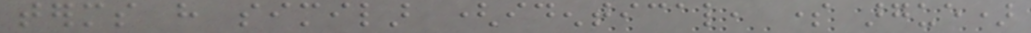terms have similar (identical, some argue)
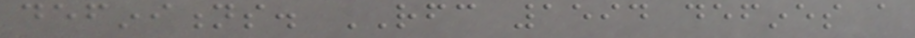definitions. RFC 1594 defines a
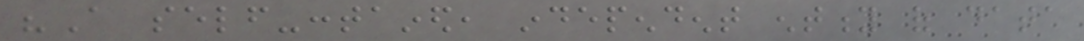"A self-contained, independent entity of data
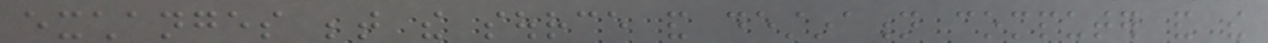exchanges between the source and destination computer and the
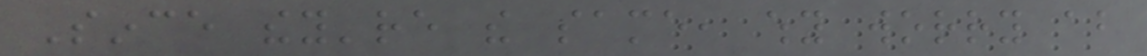Since they're the same, why worry about
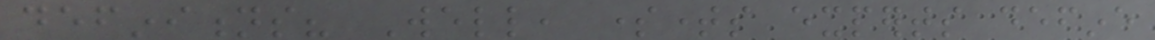definitions? Well, sometimes experts define
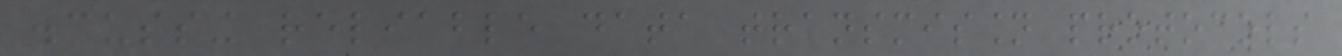discussing reliable data transmission protocols
